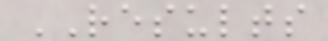RESULTS
